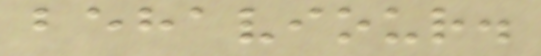behaviour.
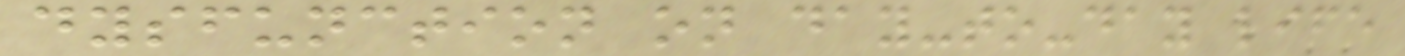dysfunction on day-to-day life
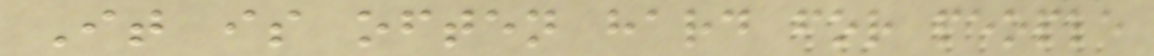It is often hard for people
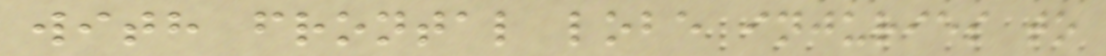with frontal lobe injuries to
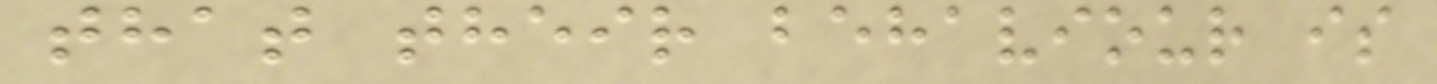that their behaviour is
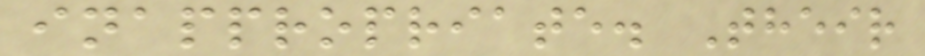inappropriate. Their
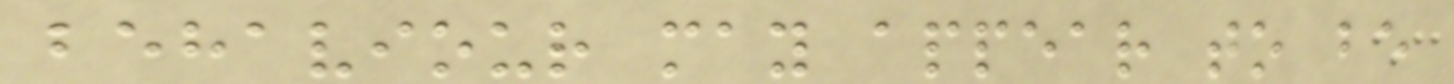behaviour may appear to be
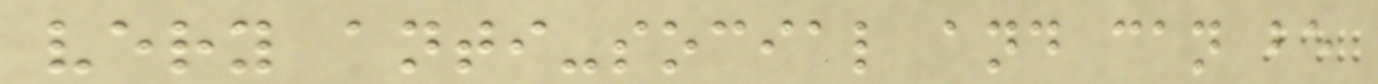very anti-social and can be
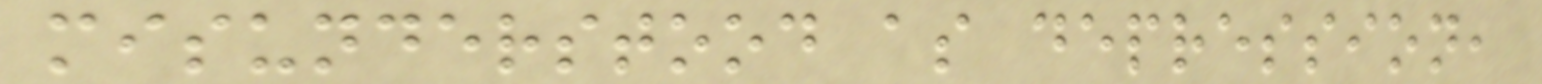misunderstood as depression,
